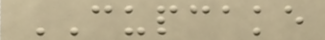CUPCAKE
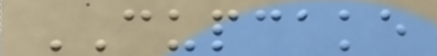CUPCAKE
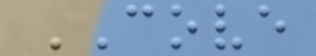COVE
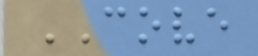COVE
